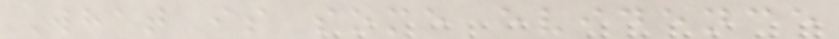What is some evidence
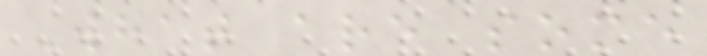What are some
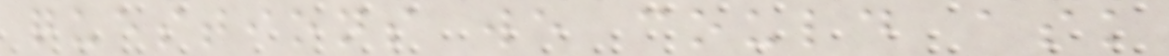questions we could ask
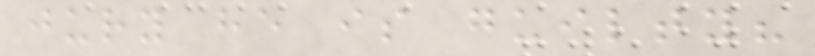jury he is guilty?
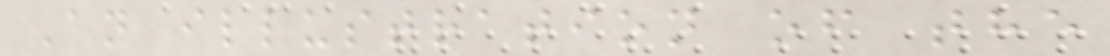An illustration of the
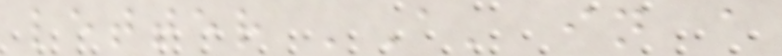letter 'A' in a
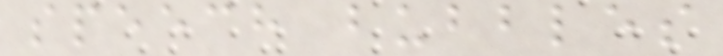speech bubbles
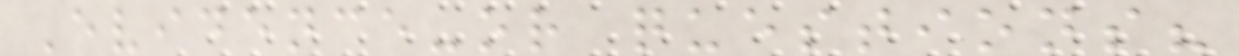Evidence-or questions?
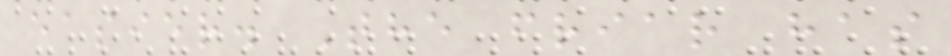easier. The friar has
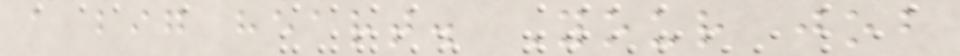a big heart. Your job
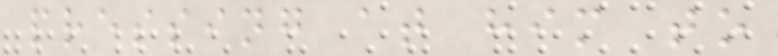pressing at him to
